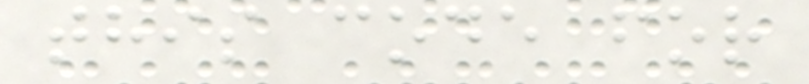this code for
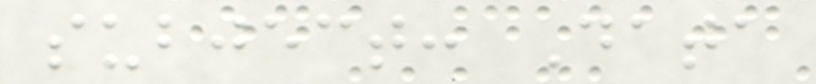subject: Data
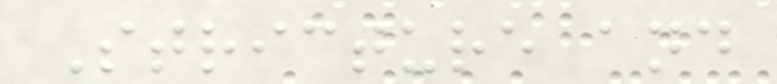Stricture and
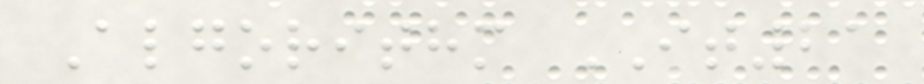Algorithm IT21
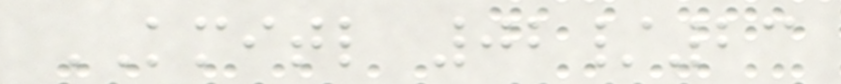KMITL 02/23
